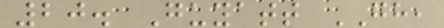20. Guyatt GH,
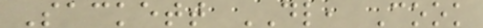Sackett DL, Cook
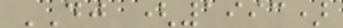DJ (1993)
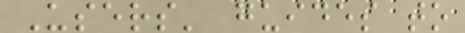Users' guides to
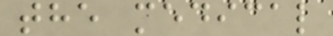the medical
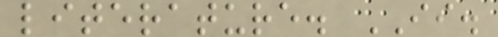literature. II.
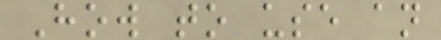How to use an
